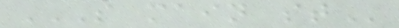S MAIN ST
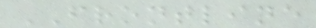FRONTLINE
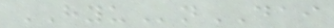HYUnDAI
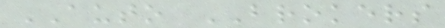AUTO BROKERS
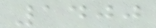1400
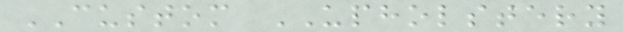CUSTOM UPHOLSTERY
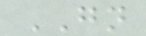GN
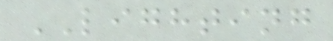LIGHTING
